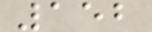152
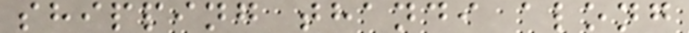shipping thandi along
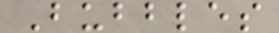Bubbles
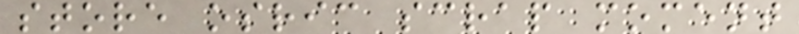store osric scrap moment
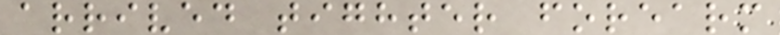arrived tighter forearm
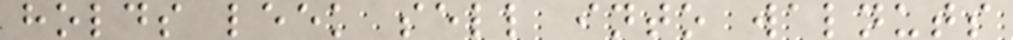holds leek sell into walnuts
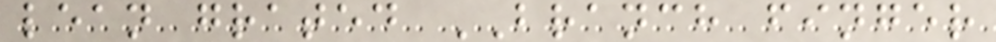lean grated BRANCH finger
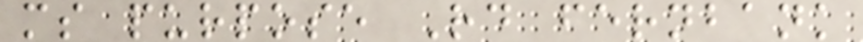ms purpose Rd fernbank
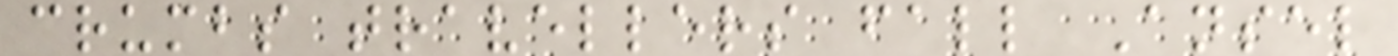crumbs travellers fall Ansel
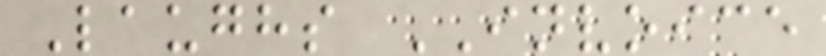Laughs INVOICE
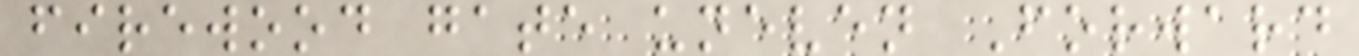firewood gate uneven Forward
